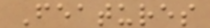Features
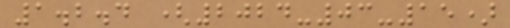1.2.4 (2024-03-15)
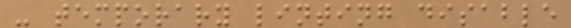- temporary linting disable
